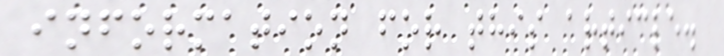information for this article.
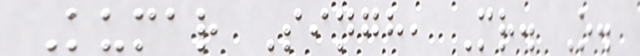Kumar Singh, Mr. O.
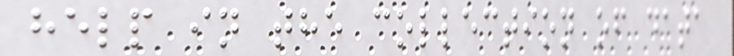help in the collection of data
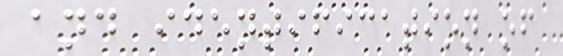and identification of
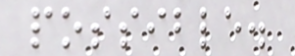possible.
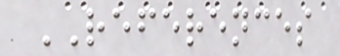REFERENCES
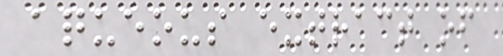aqueous extract of
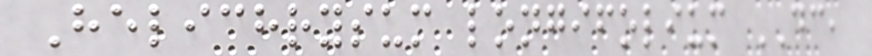Helichrysum longifolium DC,
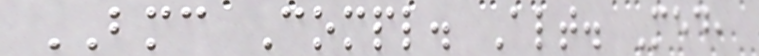BMC Compl. Alt. Med,
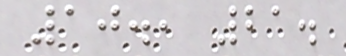10., 21.
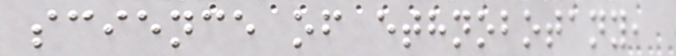science of ethnobotany,
